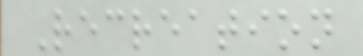Recreation
